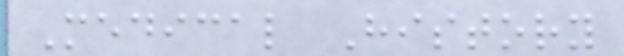Medical History
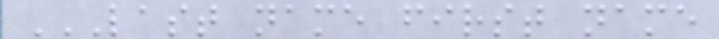LAST NAME FIRST NAME
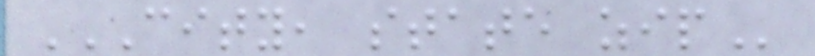CITY, STATE ZIP
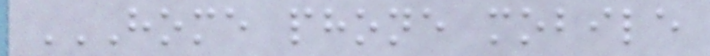HOME PHONE MOBILE
